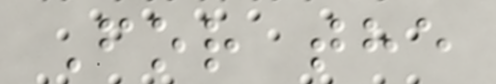For the
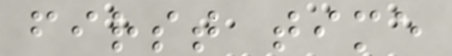first time
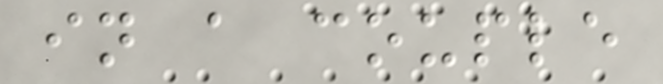in a couple
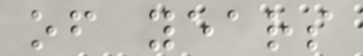of years
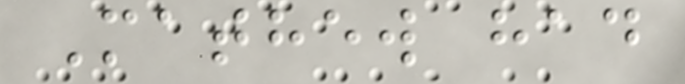Mathew had
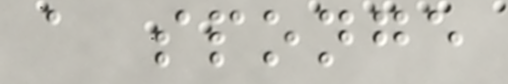a sponge
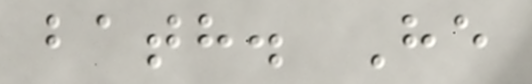bath. He
